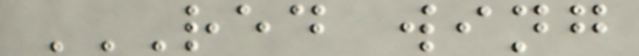RED WING
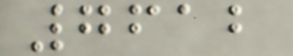7612
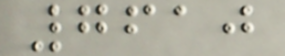7610
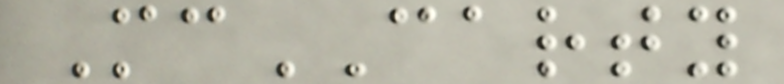McCARTY
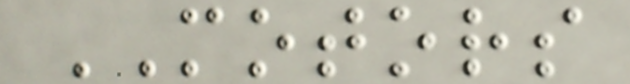MOTORS
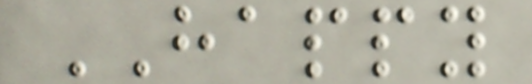HAPPY
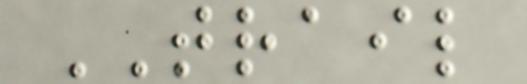TRAIL
